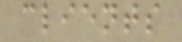clients
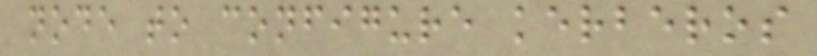node to configure kerberos
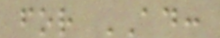for AD:
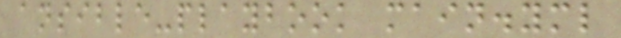ansible-playbook main.yml
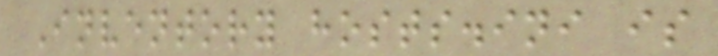Inventory hosts.ini is
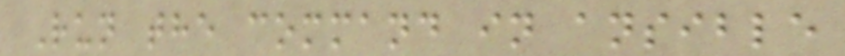Run the command in ansible
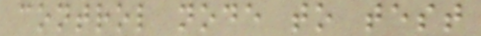control node to test
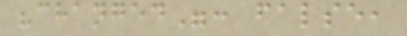"changed": false,
